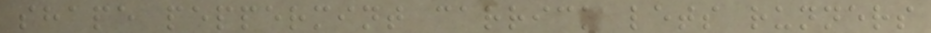shape peppermint carrick lets runners
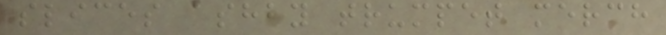slices ashby trumpet merch
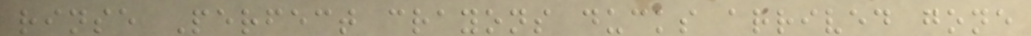rinse Perfect crayons ducks arrived gone
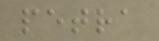petra
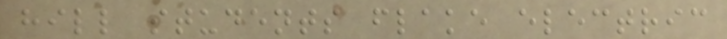hill students flake electric
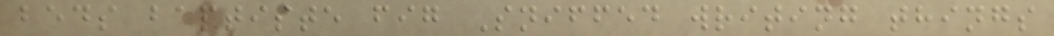beds baptiste fig Sniffed writing things
